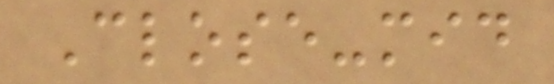Close-mid
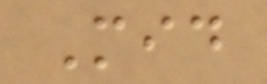Mid
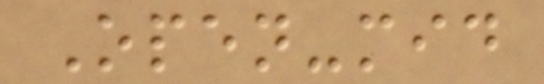Open-mid
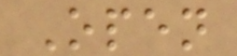Open
